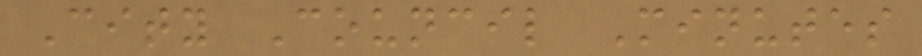City Council Minutes
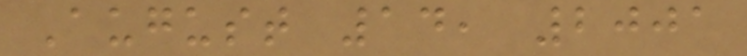August 14, 2001
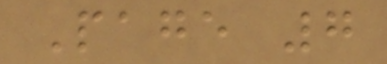Page 7
